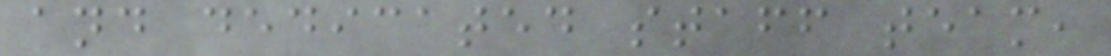and dedicated staff team,
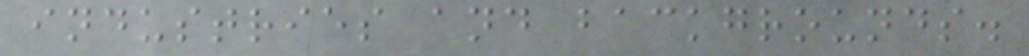industries and backgrounds.
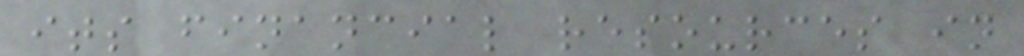its financial resources in
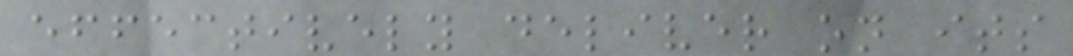effectively deliver on its
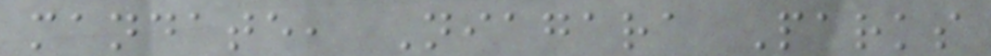mandate, Niagara Parks
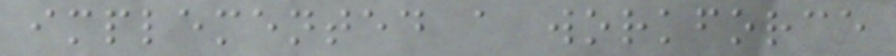implemented a workforce
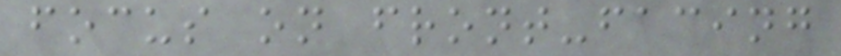focus on front-facing
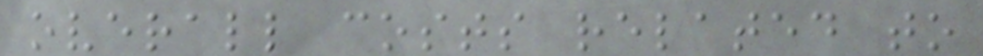overall costs related to
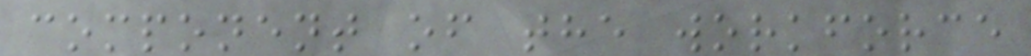component of the workforce
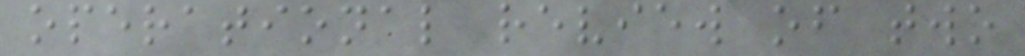operational review of two
